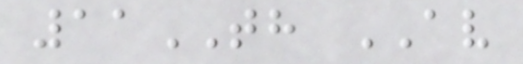11TH AV
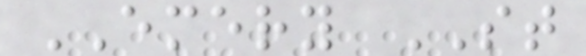EMERY ST
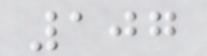107
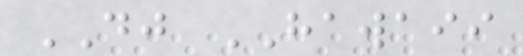DJ HAWAII
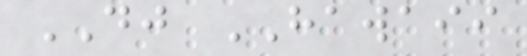DJ HAWAII
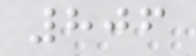806
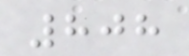808
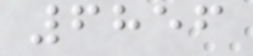6856
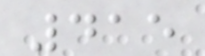415
